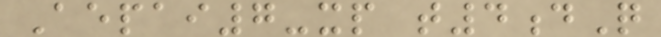Aepai7-xp t4dQ
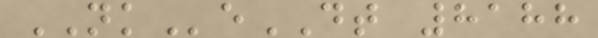NKeDT 8188
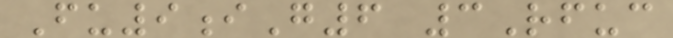Fu9iG6 3Rfuc
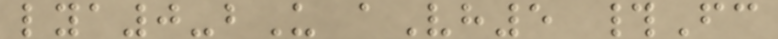lya0-bU aVh5 #Fc
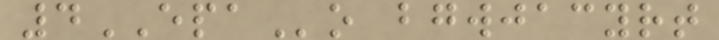4EPAo bgwjacyrt
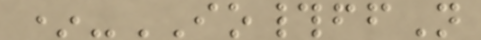*-IO#ffN
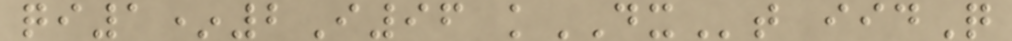qi1*2I96 kDXt iidQ
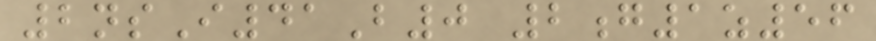2nsI41B0 2g1z56
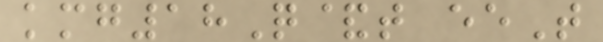kmg18Q&t eeT
